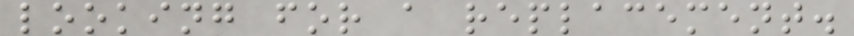looking for a replacement.
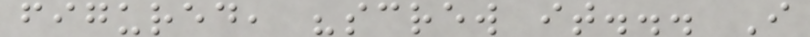figured, "screw it... I
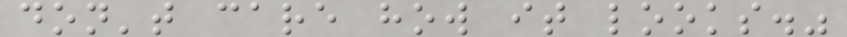don't care how it looks."
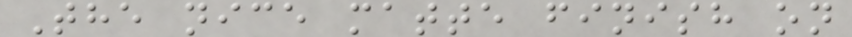The nice matte finish on
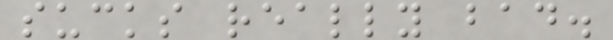sucks really bad.
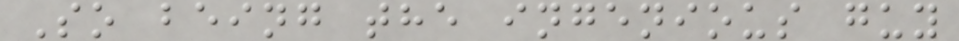So being the ingenious guy
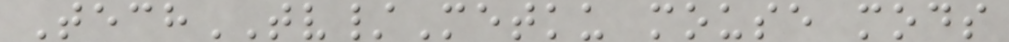TechTV/Metku mouse mods
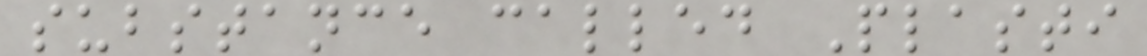substance called Plasti
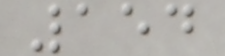154
